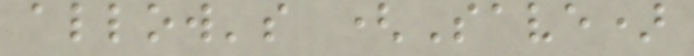allow's (Save)
